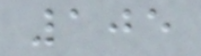105
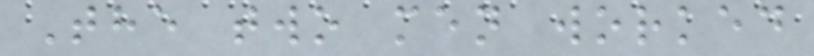The two men worked
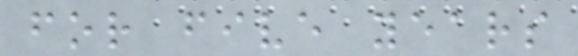for five years
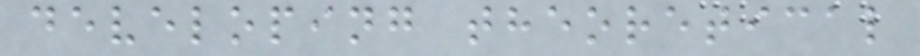developing theoretical
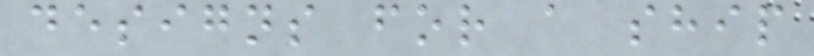designs for a ship
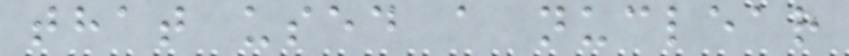that used a nuclear
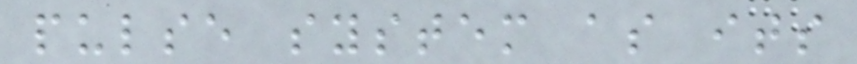pulse system as its
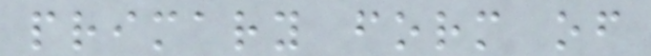primary form of
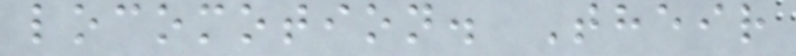locomotion. Their
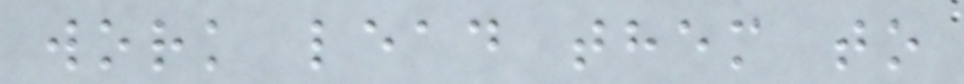work lead them to
